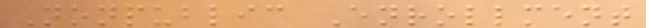Nonpublic Enrollment
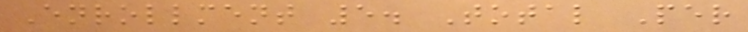Enrollment 5. Total Per
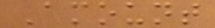Amount
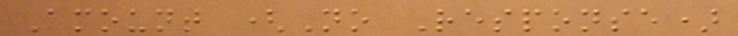Amount (No Response)
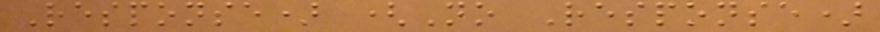Response) (No Response)
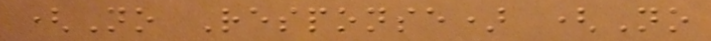(No Response) (No
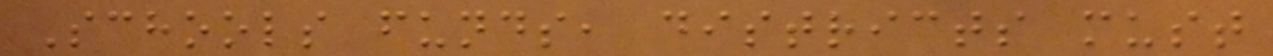Schools funds, districts must
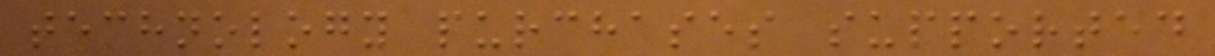technology purchases supported
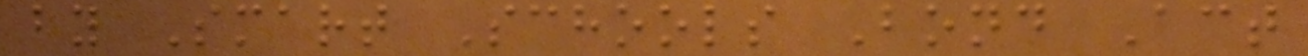by Smart Schools Bond Act
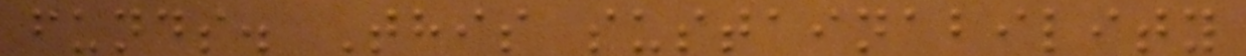funds. This sustainability
